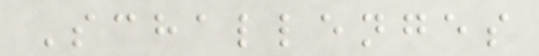Schallenges
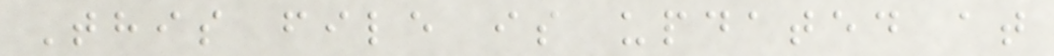This file is updated at
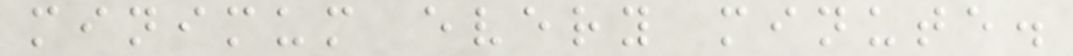minimum every minute.
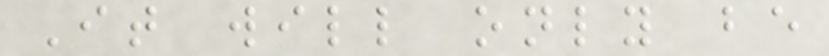It will only be
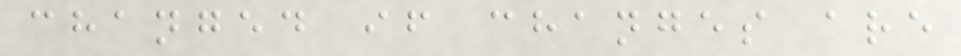changed if changes are
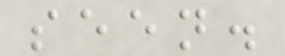seen.
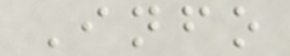Info
